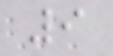9
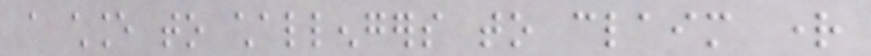a chance to challengers to claim right
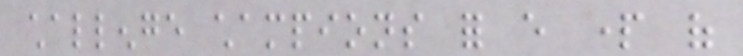challenge champions for every part of
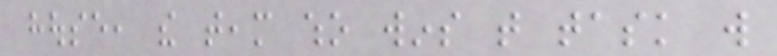house, the team who wins that task will
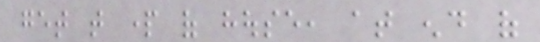get that part of house, at end of
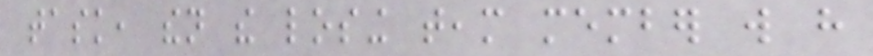task, then the losing team member will have
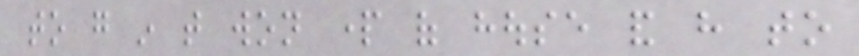to go in that won part of house and have to
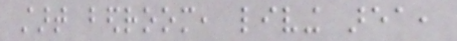start bedroom, living area,
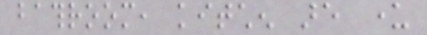bathroom, kitchen are under
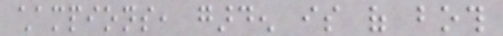champions, garden is of both
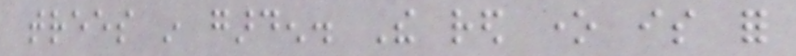trees in garden. The red one is for
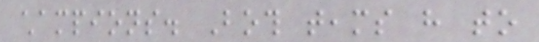champions. Both teams have to
